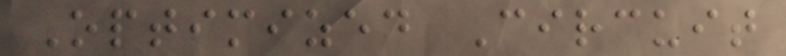Optimized Circuit
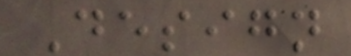Design
